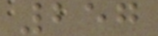257
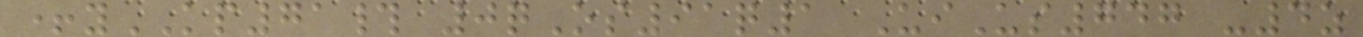+yKP71# 0qOs91q1 UiUs747 -4z
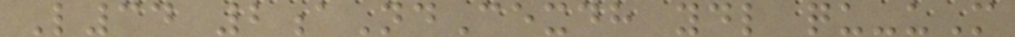L34 2aNdCexdh ydl qu-uM
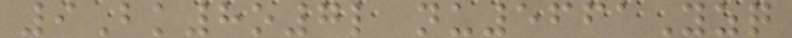9Bk8o7l nu5661Yzq
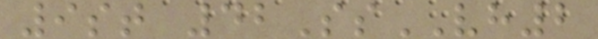9st 42SsVH2
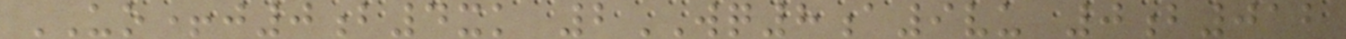UO+j0b4xk 2WQ8a9vu 0b012
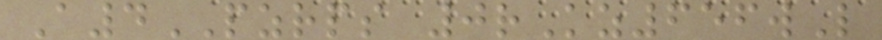A4PZRPS 0rKz656wL
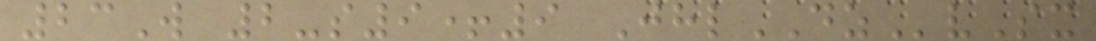23W 2-s9+9 JhlDZvSx
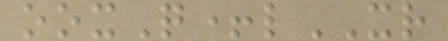ooxQ+lXR
